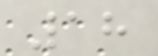18
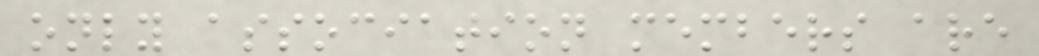only association members are
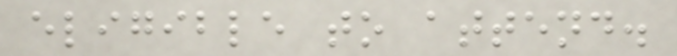eligible to attend.
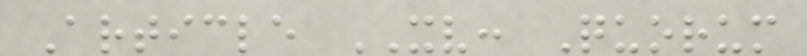Article XV: Quorum
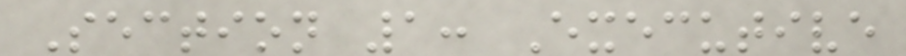Section 1: Executive
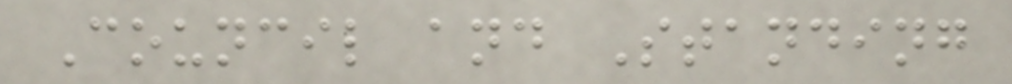Council and Standing
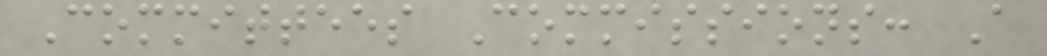Committees Commissions: A
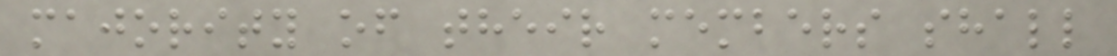majority of their members shall
